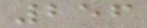256
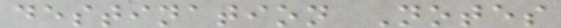destination Notes
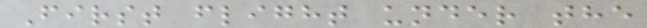First flight under the
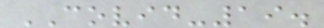COVID-19.
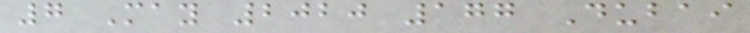7 May 2020 177 Dubai
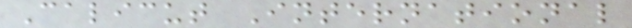Calicut International
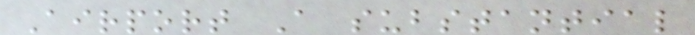Airport A substantial
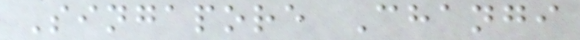Singapore Changi
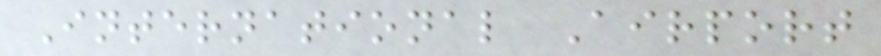International Airport
